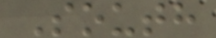South
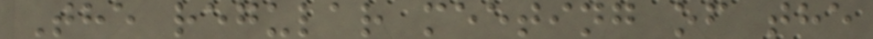The regular meeting of the
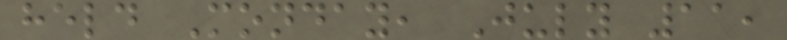held Monday, July 11,
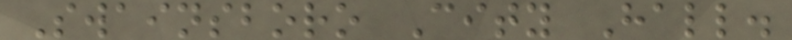Swainsboro City Hall.
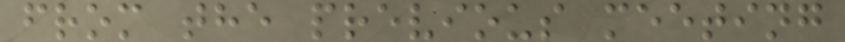from the previous meeting
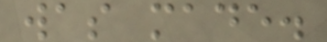was made.
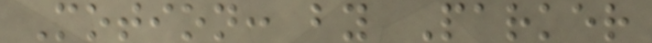Motion: by Parker
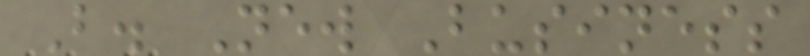B. New Business
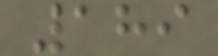189
